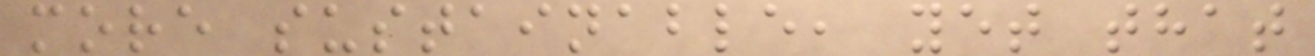more sustainable, yet that
